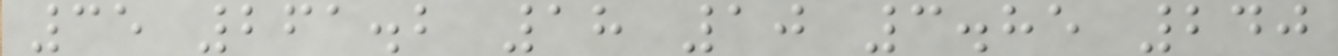35 261.2 18 10 3.85 240
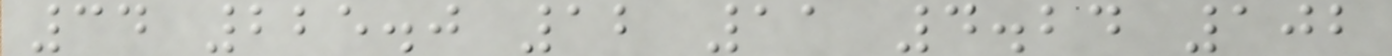34 225.0 12 11 4.24 102
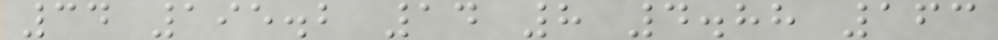34 195.2 14 8 4.88 163
